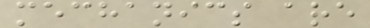mechanics are
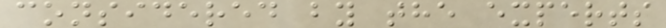considered by the experts
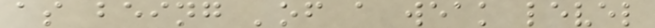as being 'of a weak level
